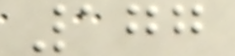177
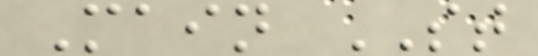Main ST
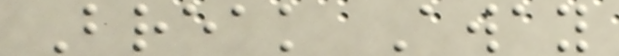Break Away
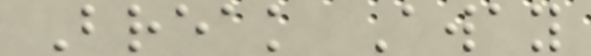Break Away
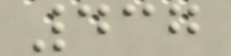437
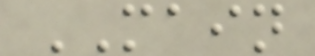MAIN
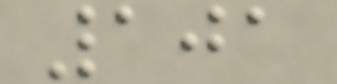101
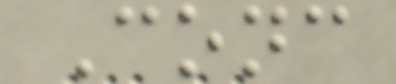Conc
